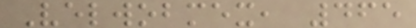Velwobmex, 465
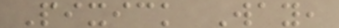Pixick Way,
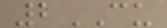2CU
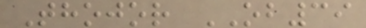Thojor OB39
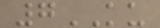7KU
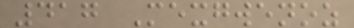417 Mexgwenoz
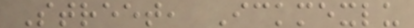Street, Ickmexlu
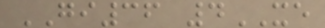GI36 4XE
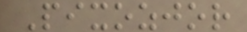Pixozjor
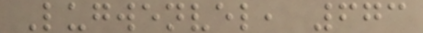Lugwenvel, 673
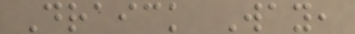Draick Way,
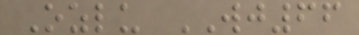Ozlu WJ66
